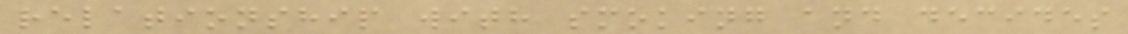relationship with smoking and decides
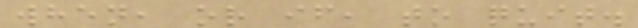when, or if, to quit.
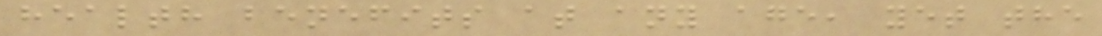health benefits at any age, yet the
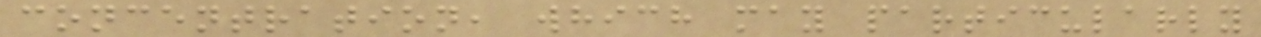concentration, which may particularly
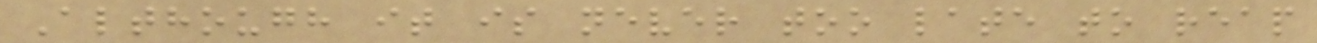Although it is never too late to reap
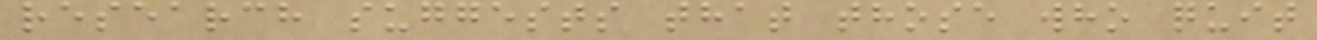research suggests that those who quit
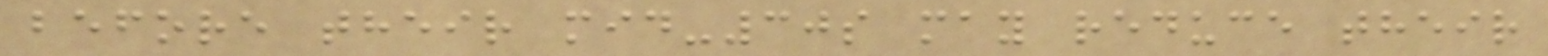before their mid-30s may reduce their
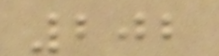202
